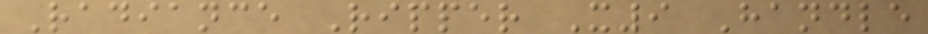Radiance Ripper X9 Handle
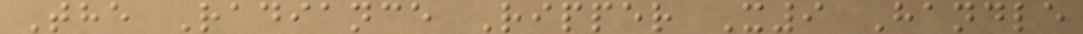The Radiance Ripper X9 Handle
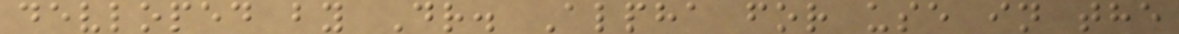devloped by Dr. Alpha for use in the
